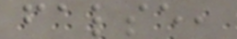false,
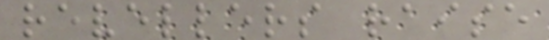revellers raise
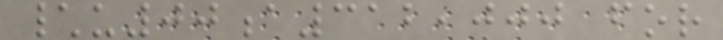\u00a312,000 for
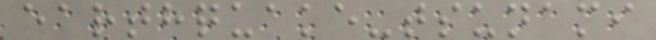earthquake-tsunami
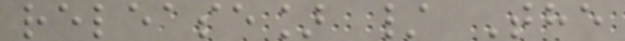release] / The
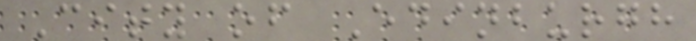City of Edinburgh
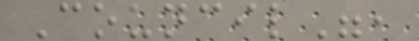Council",
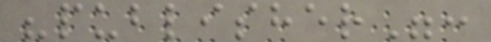"publisher":
